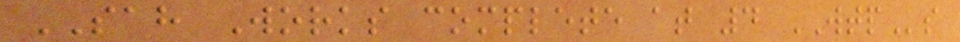SAH Works complete at 4 WTPs
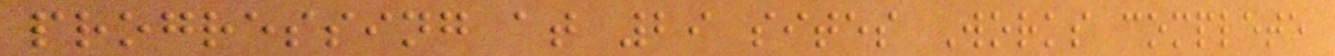progressing at 29 sites Works complete
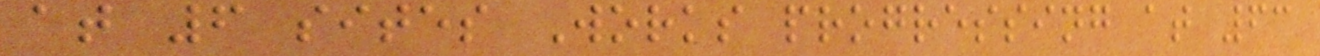at 6 sites Works progressing at 63
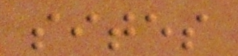sites
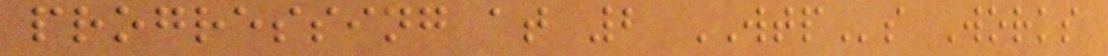progressing at 2 WTPs Works
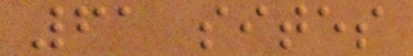61 sites
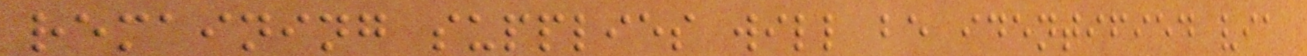remaining supplies will be identified via
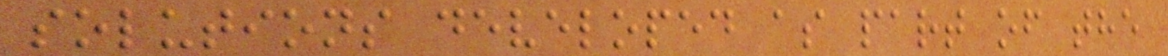solutions developed as part of the
